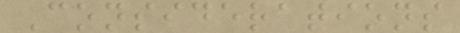Considerations
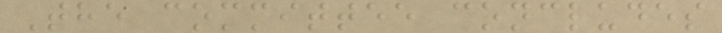The committee concludes
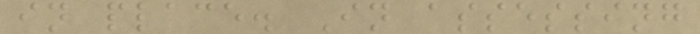in place. In assessing
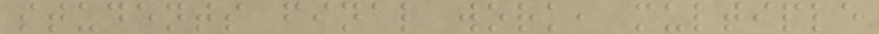students final work, multiple
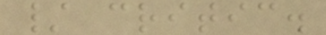/ critic.
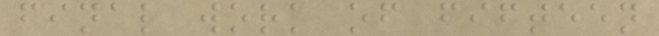final work of fifteen
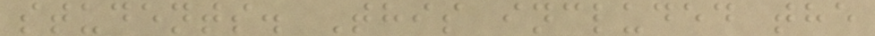students. This included the
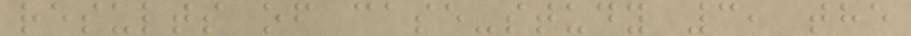results of case-study 3, the
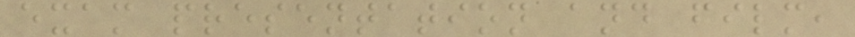exam presentation and film,
